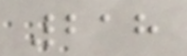218
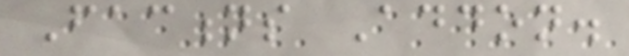Factions Addon.
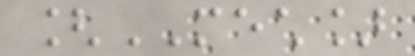[MECH]
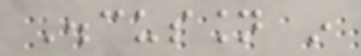Discussion in
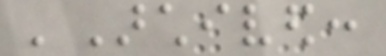'Archived:
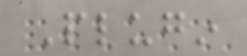Plugin
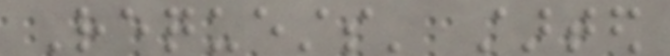Requests' started
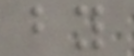by
